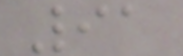91
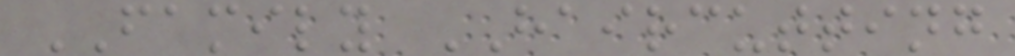FAMILY HAIRCUTTING
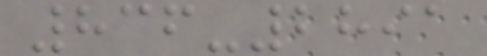836-2891
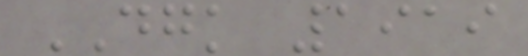DGK 1919
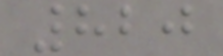820
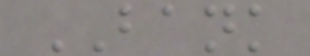BANK
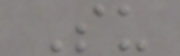Su
